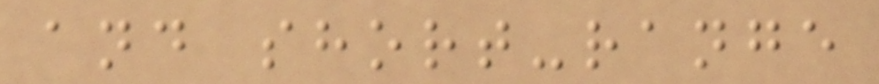and short-range
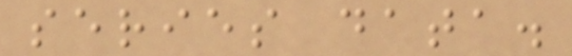series data.
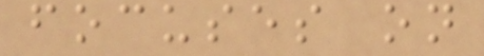focuses on
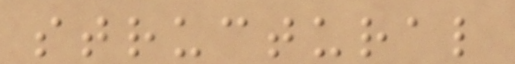structural
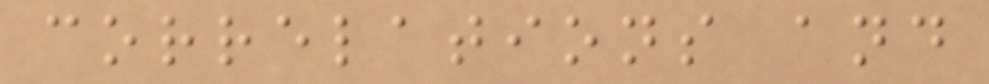correlations and
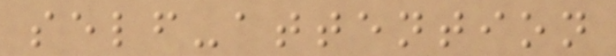self-attention
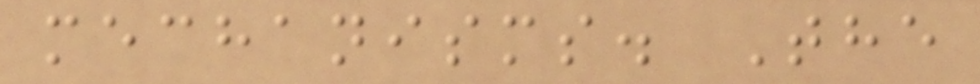mechanisms. The
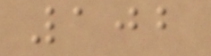102
